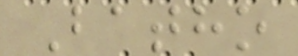Batho
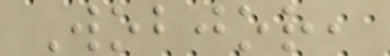Wobjor,
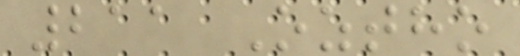211 Oztho
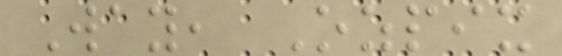Way, Ozpix
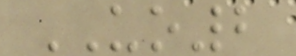UO2
